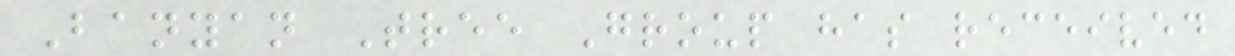Banyan Tree Group has received
